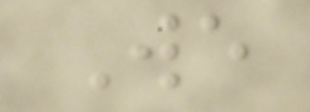We
